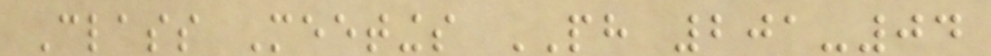Class Meetings PH 201-04
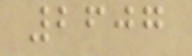2607
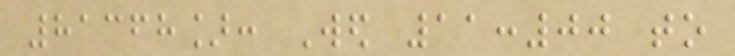81368]: Wed 11:00 to
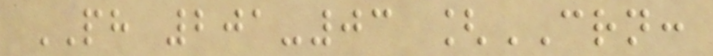PH 201-03 [CRN:
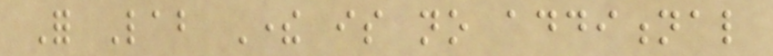For Lab There is no additional
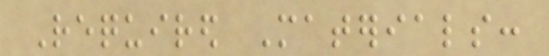Required Materials:
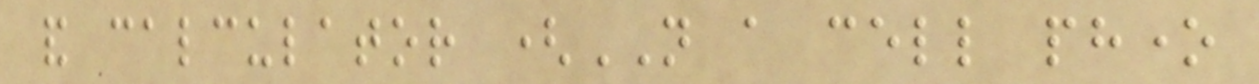and calculator (NOT a cell phone
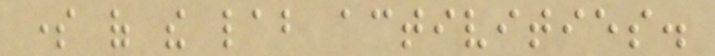some of the lab activities.
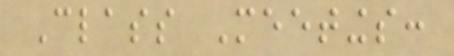Class Meetings:
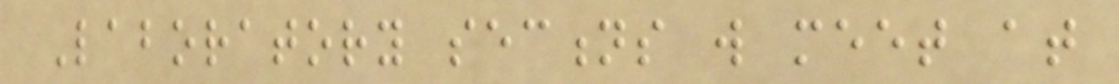Laboratory sections will meet at
